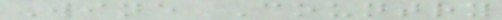Wine Country
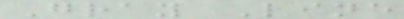Gray Line
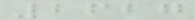2627
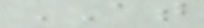AT
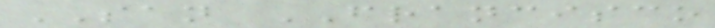SAN FRANCISCO
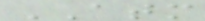ATM
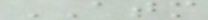ATM
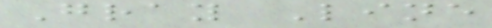Gray Line
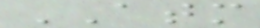ATM
